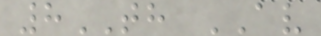8TH AV
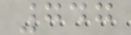747
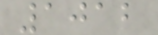1012
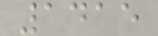1415
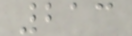213
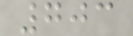703
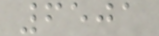6501
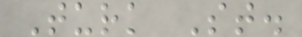Turk St.
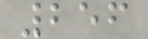256
